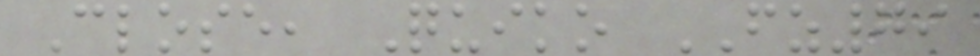Close, Quiko FZ79
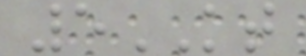5KT
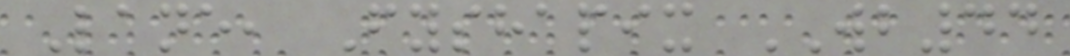Lane, Fyshapix WB44
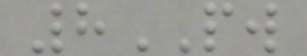8PW
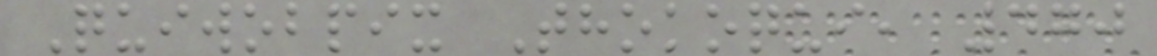Quiwobpix Thokoqui, 470
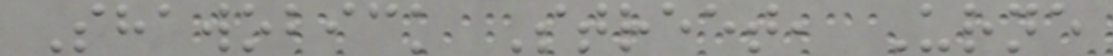Shawobick Street, Urne
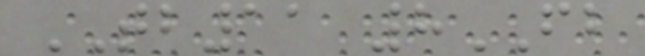TB11 8FB
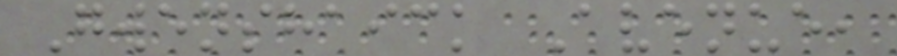Gwenshaick Avenue,
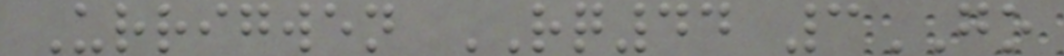Urrigwen RQ44 3GO
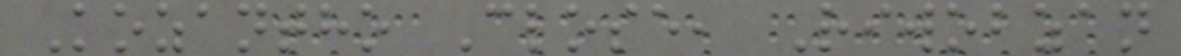Kozantho Close, Riwobzan
